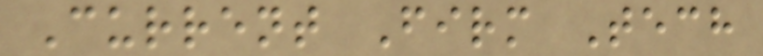Current Firm Tech
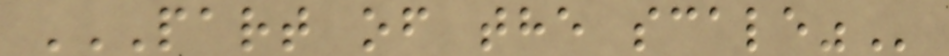PART OF THE SCALE"
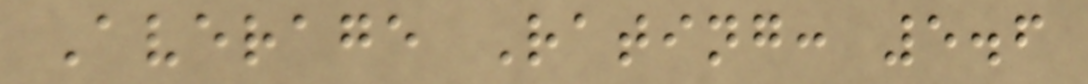Average Rating: 5.6
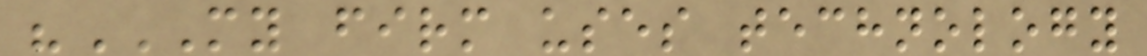"MY FIRM USES TECHNOLOGY
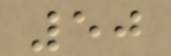50
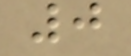0
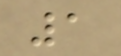1
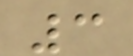3
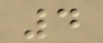4
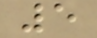5
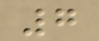7
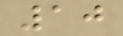10
